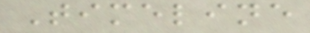Timeline
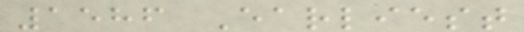1586 Earliest
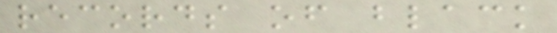records of black
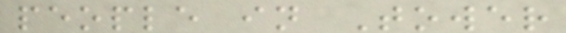people in Tower
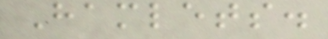Hamlets.
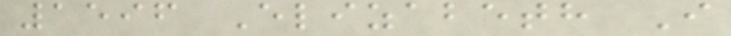1596 Elizabeth I
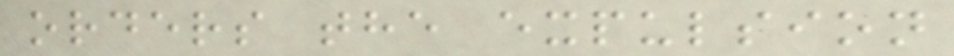orders the expulsion
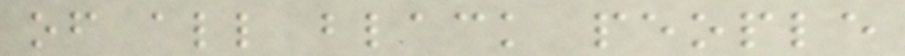of all black people
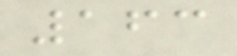163
